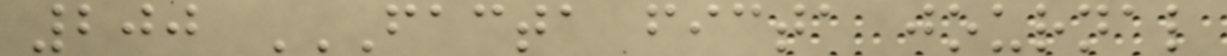200 FACTA FICTA JOURNAL
